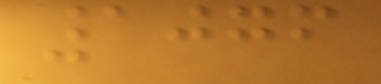1076
